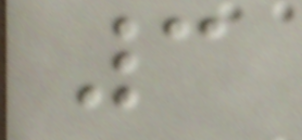3
